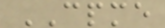CPME
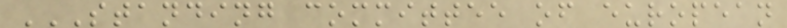STANDING COMMITTEE OF EUROPEAN
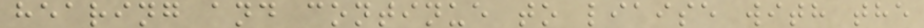hearing and continue to liaise with the
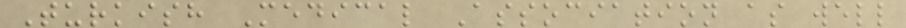Turkish Medical Association as well
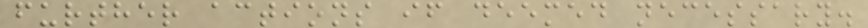further actions if deemed necessary.
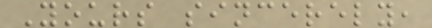Yours sincerely,
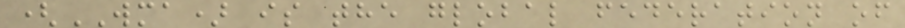(WMA) is the global federation of
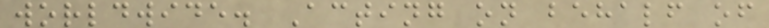worldwide. Acting on behalf of
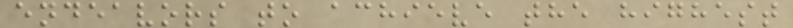endeavors to achieve the highest
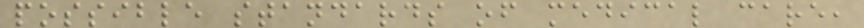possible standards of medical care,
